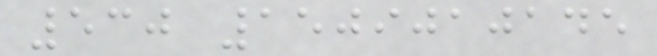530 1509010145
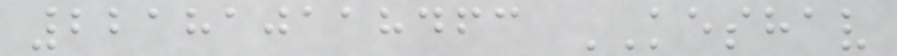221810118463 KESHAV
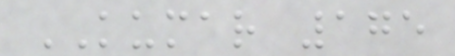KUMAR 175
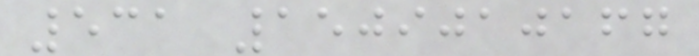531 1509010167
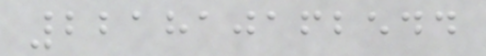221810162544
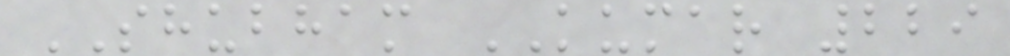SHUBHAM KUMAR 229
